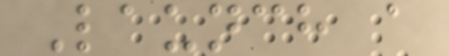Launch a
